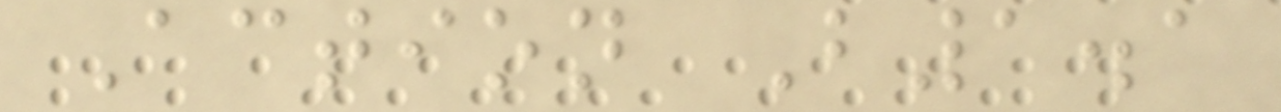Action B1.1
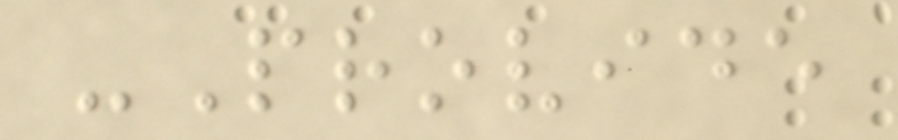-Provide
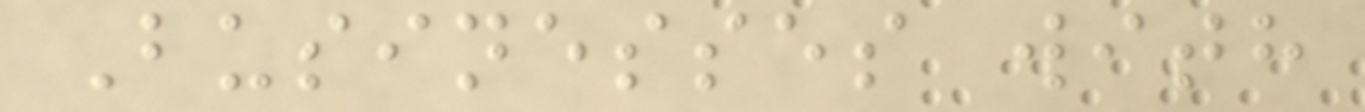Businesses with
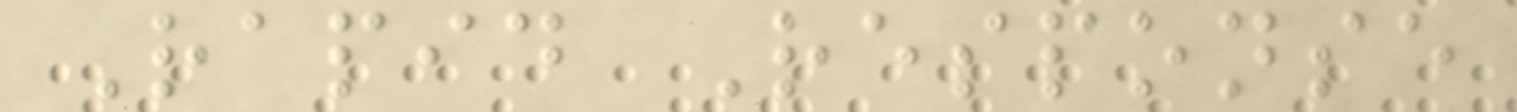Rapid Response
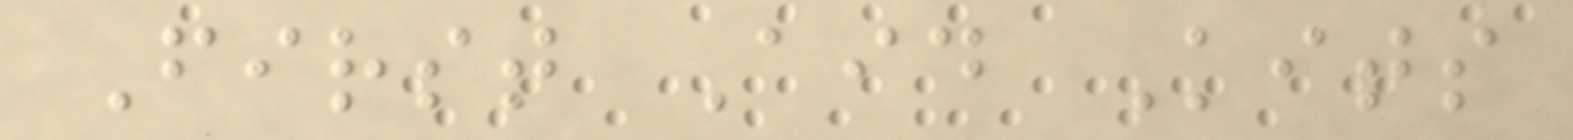First Aid Kits
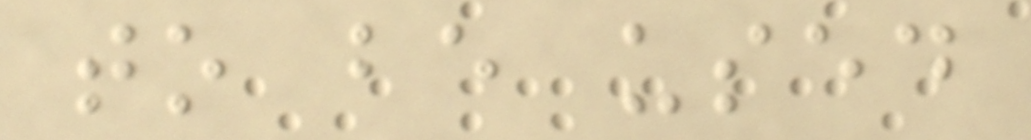to be used
